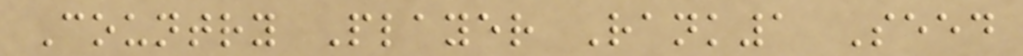Country Player Rank1 Seed
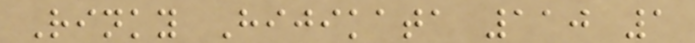Rinky Hijikata 110 1
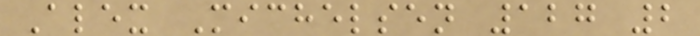Alex Michelsen 127 2
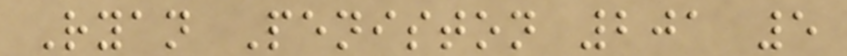Ryan Peniston 201 5
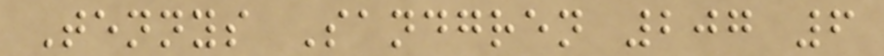Tennys Sandgren 207 6
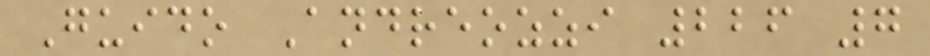Guido Andreozzi 226 7
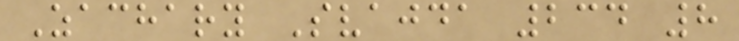Zachary Svajda 234 8
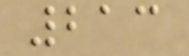213
